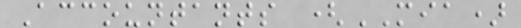Accountants (MIA)
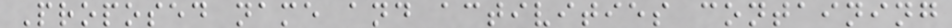Proposed name and activities containing
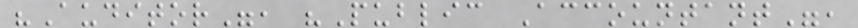"Auditor", "Public Accountant",
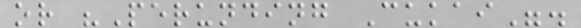or "Perunding Cukai".
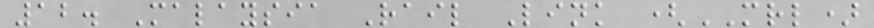12. Malaysia Rail Link (MRL)
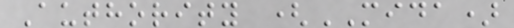Authority (MIDA)
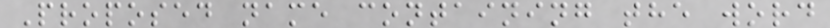Proposed name containing the word
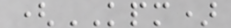(KPM)
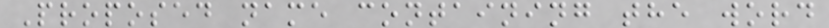Proposed name containing the word
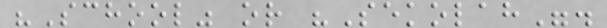"School" or "Sekolah".
